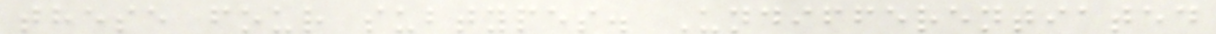these four subtypes. Undifferentiated
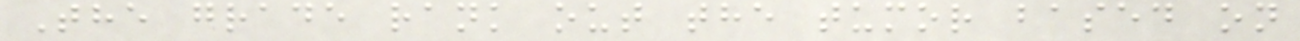The grade rank out the tumor based on
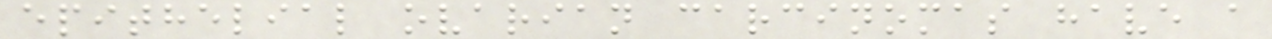epithelial ovarian carcinomas have a
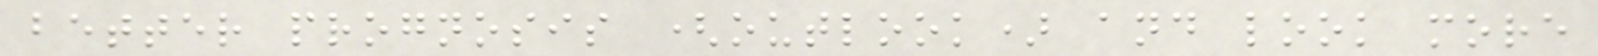better prognosis (outlook) and look more
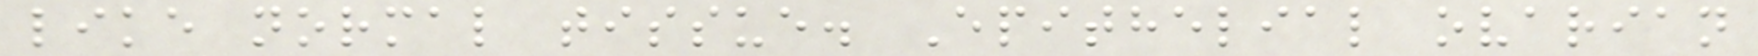like normal tissue. Epithelial ovarian
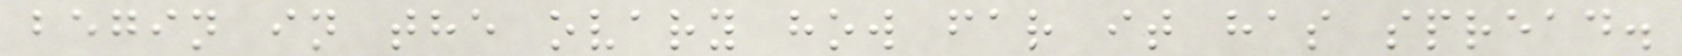begin in the ovary how far it has spread.
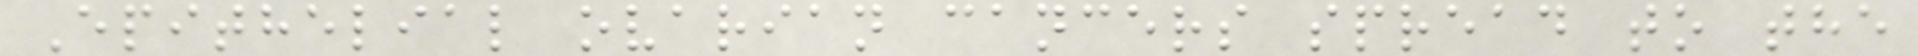Epithelial ovarian cancers spread to the
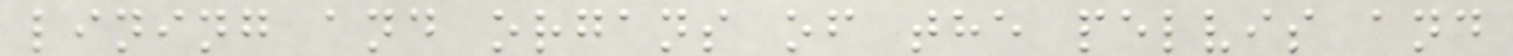lining and organs of the pelvis and
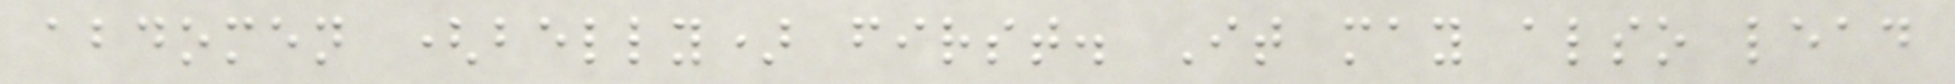abdomen (belly) first. It may also lead
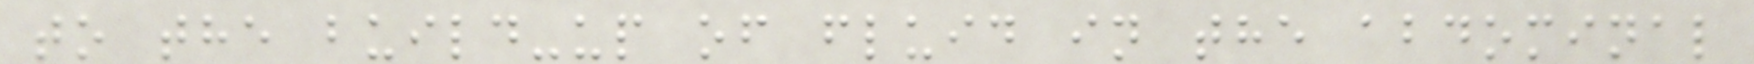to the build-up of fluid in the abdominal
